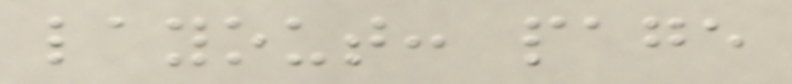layout: page
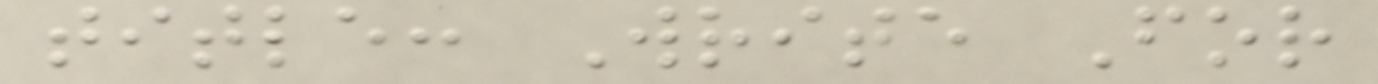title: Write For
